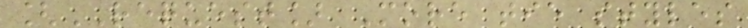[REQUEST] More tie styles
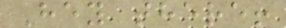Hey there!
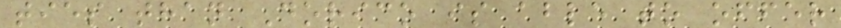ties than Dorico is able to offer
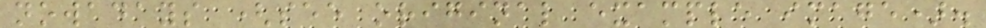nowadays (see original example image).
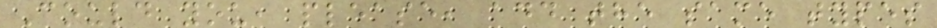Could you, please, add the same types
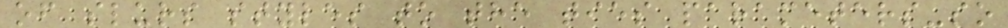of slurs styles to the ties parameters-so
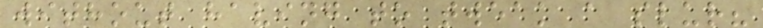without having to tweak a slur?
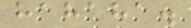hahaha.
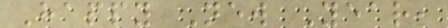Happy New Year,
